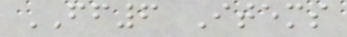FF6 Items
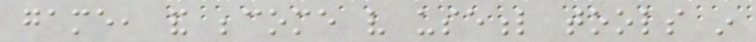game, and become very useful tools in
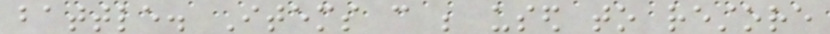battle. Items can be used to restore
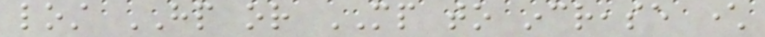lost HP or MP to increase character
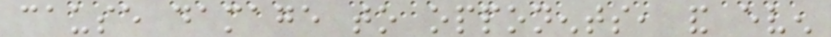cause damage to opponents, and even
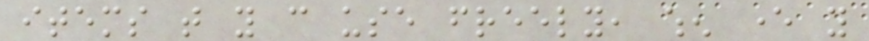items that you can use freely, when ever you
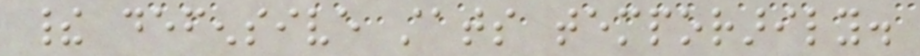their defensive stats temporarily.
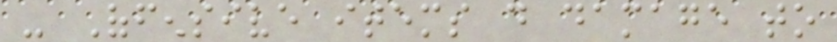- Offensive items do damage to
